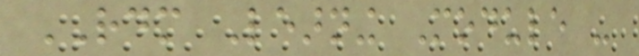RDM Learning Module -
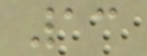13
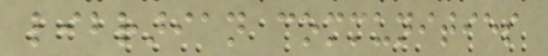librarian communities
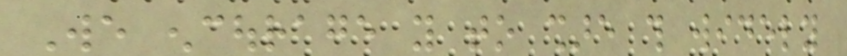We encourage you to share this widely
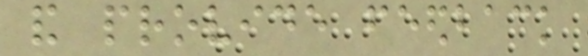and provide feedback
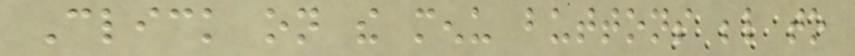Click on the menu buttons below to
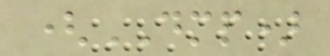(DMP)
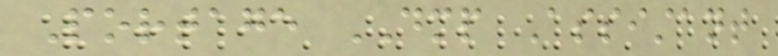Portage DMP Assistant
